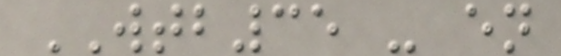WTB35 - en
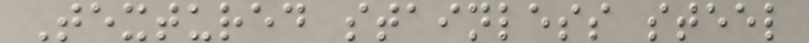Textured stainless steel
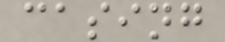casing
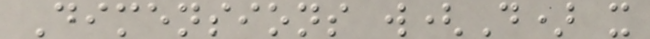Dimensions w(D) x
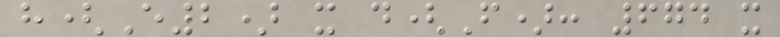h(E2) x d(F): 674 x
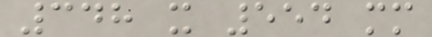348 x 554 mm
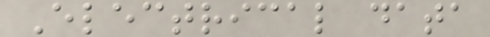Electrical data
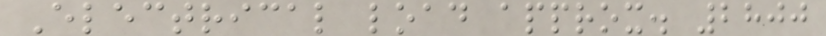Electrical load approx. 2800
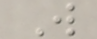W
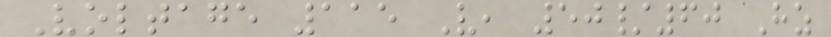Voltage 115 V, 50/60 Hz
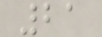21
